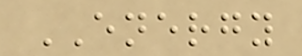ENERGY
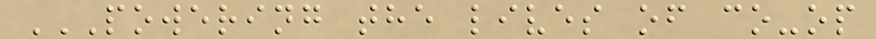POWERING THE LIVES OF CO-OP
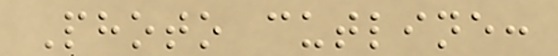Photo cutline:
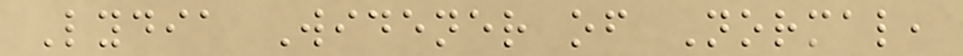Lydia Widener of Normal,
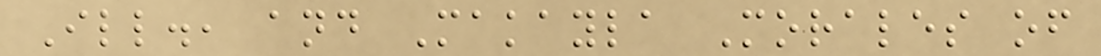Ill., and Makayla Morales of
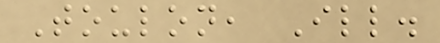Toulon, Ill.
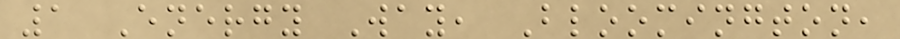1 Energy Way, Bloomington,
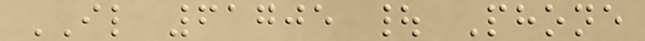IL 61705 | Phone
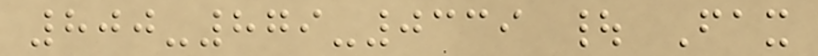800-879-0339 | Fax
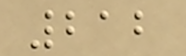212
